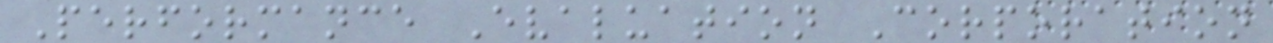Performance Evaluation Corporation
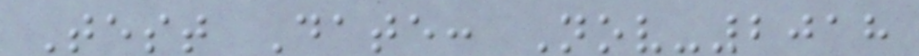Test Date: Nov-2018
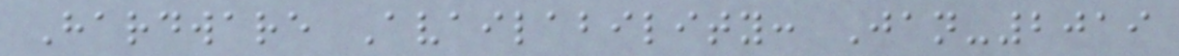Hardware Availability: Jan-2019
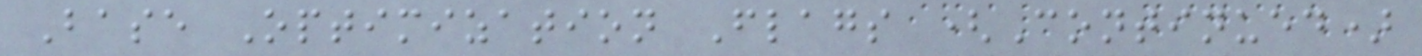Base Optimization Flags (Continued)
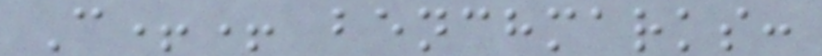C++ benchmarks:
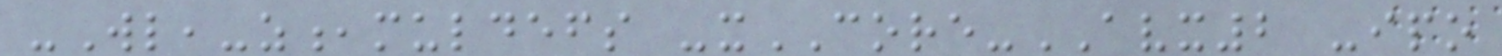-Wl,-z,muldefs -xCORE-AVX2 -ipo
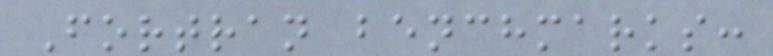Fortran benchmarks:
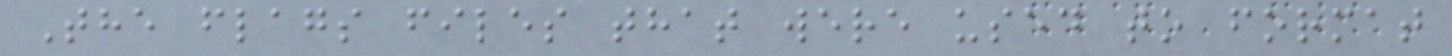The flags files that were used to format
